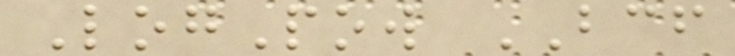LogPow BCF
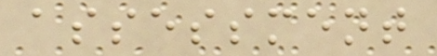assessment
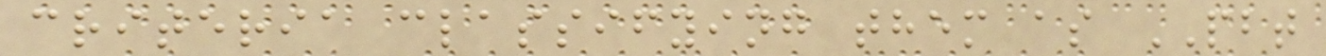criteria classifying them as PBT
